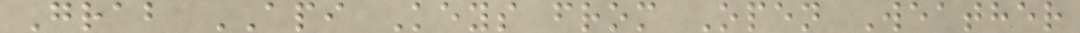Grab API Keys from Open Weather
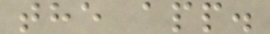the app.
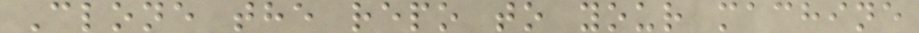Clone the repo to your machine
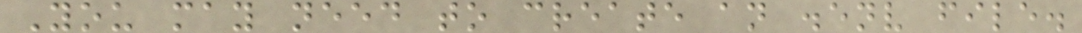You may need to create an .env file.
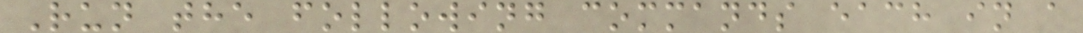Run the following commands each in a
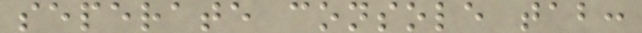seperate console tab:
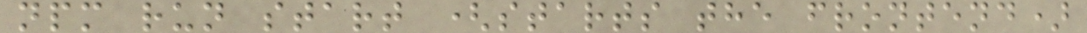npm run start (starts the frontend)
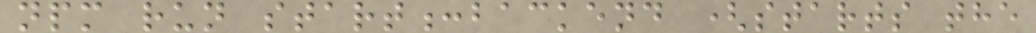npm run start:backend (starts the
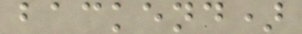backend)
